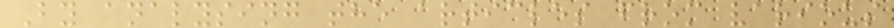By analysing the articles from various
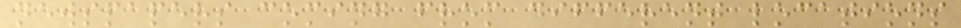newspapers coming from different locations
